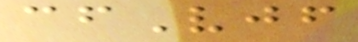cfVjf
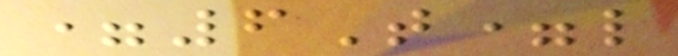=6T=l
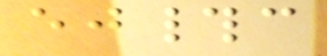ej#c
